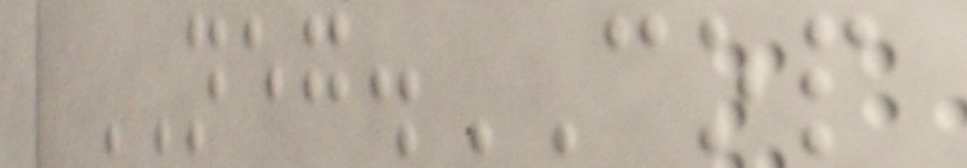NEG.COP
